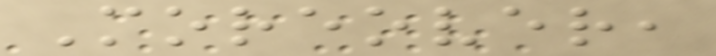Moreover,
